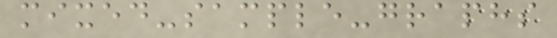mixed-sample-graphs
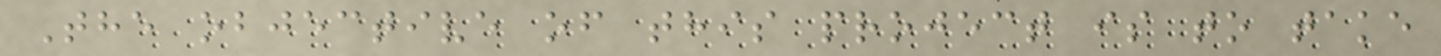The objective of this project is to take
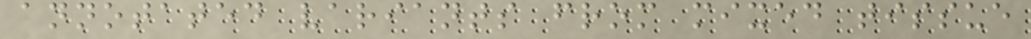annotated variants from mixed tissue
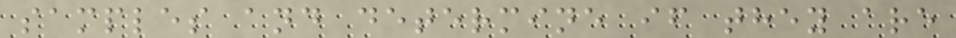samples and determine if they are
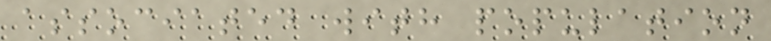associated with population
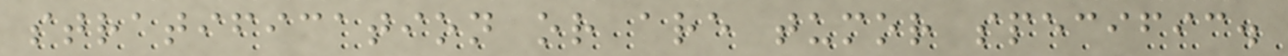stratification or are tumor specific.
